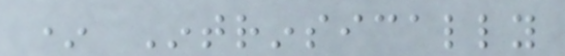* Intrinsically
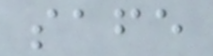safe
